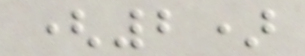(2)
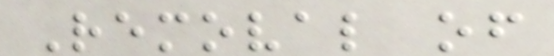Removal of
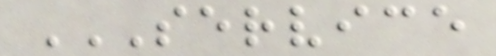SERVICE
